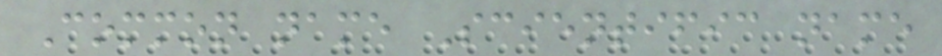Common name Scientific name
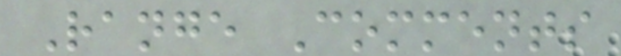Range Comments
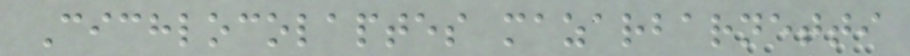Cichlocolaptes mazarbarnetti
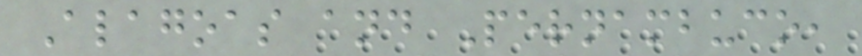Alagoas and Pernambuco,
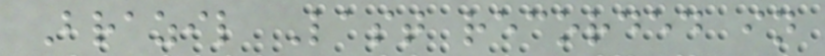Brazil Last recorded in
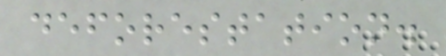deforestation.
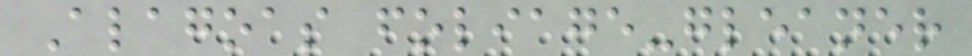Alagoas foliage-gleaner
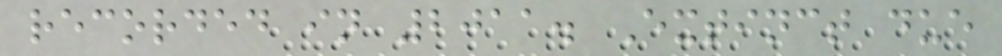recorded in 2011. Extinct due
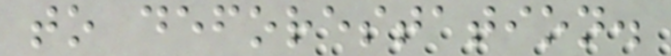to deforestation.
